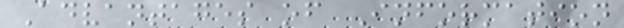Advantages of Information
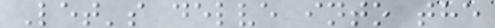Let's delve into the
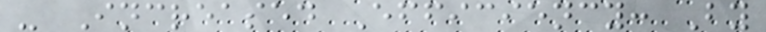- Increased Efficiency: By
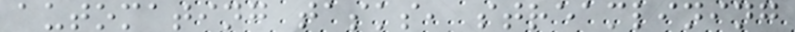automating tasks, streamlining
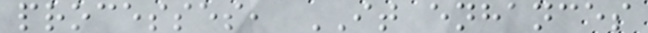processes, IT enhances
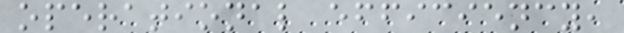operational efficiency,
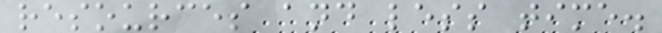resources and less time.
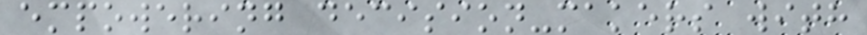empowering decision-makers with
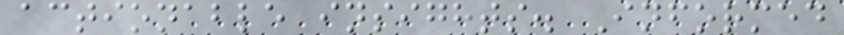actionable insights. Informed
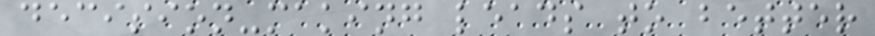decision-making leads to better
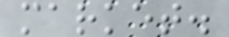market.
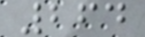264
